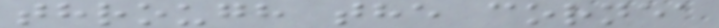through the cornea
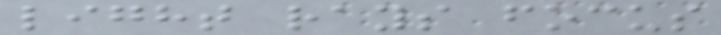light rays focus
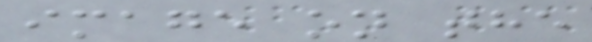image on the
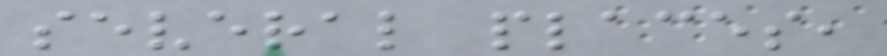several places,
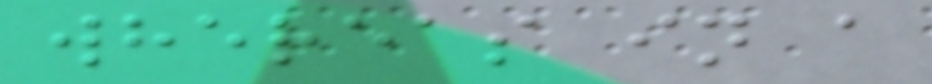whereas in a
